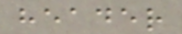header
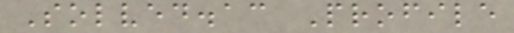Solved.ac Profile
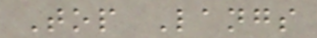Top Langs
